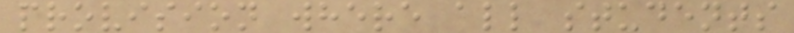provision where all students
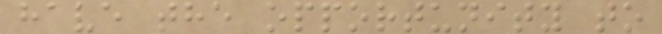have the opportunity to
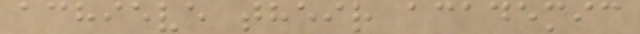achieve their academic
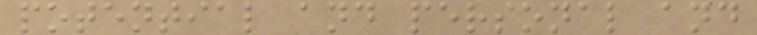potential and personal and
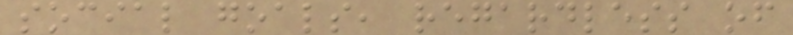social goals, regardless of
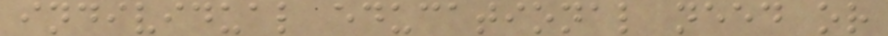individual educational need or
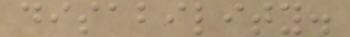disability.
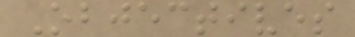Objectives
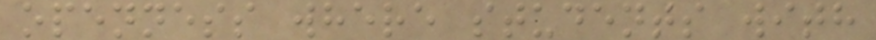openness where students with
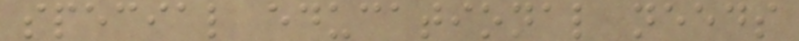special educational needs
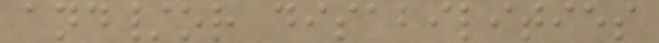and/or disabilities
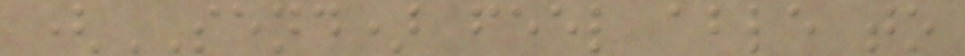(SEND) feel able to
